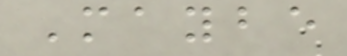Maybe
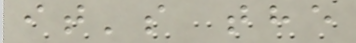it's the
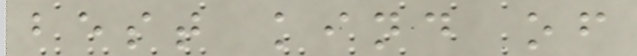best kind of
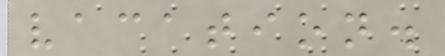vacation.
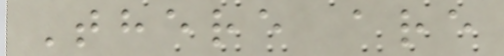There are
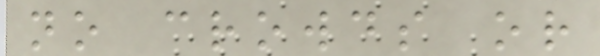no crowds or
